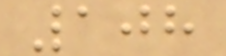108
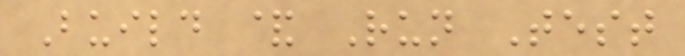Build & Run Test
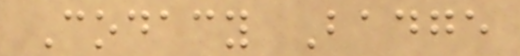Codacy Badge
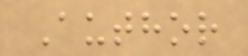Author
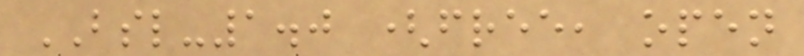BSL-1.0 (free, open
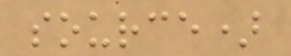source)
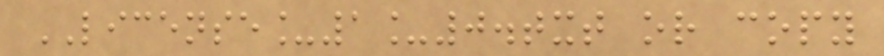LICENSE_1_0.txt or copy
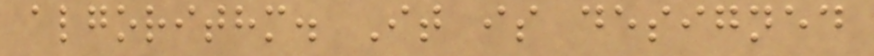algorithm. It is designed
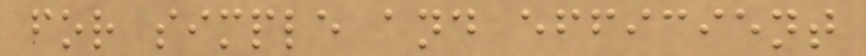for simple and efficient
